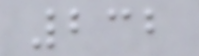232
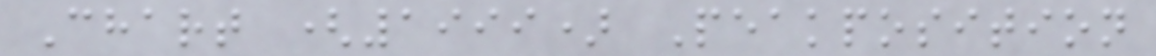Chart (1999) Peakposition
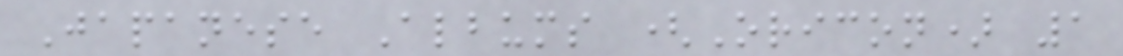Japanese Albums (Oricon) 1
